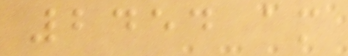2454 am
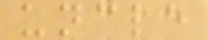uncle
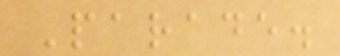Parade.
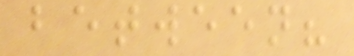between?
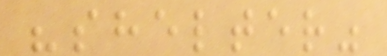"shelter"
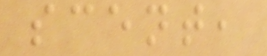scent,
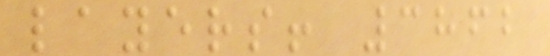layers! 3862
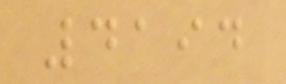4194
